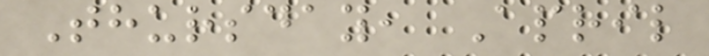Thursday, April
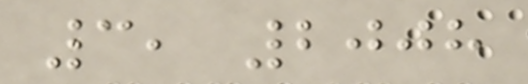3, 2008
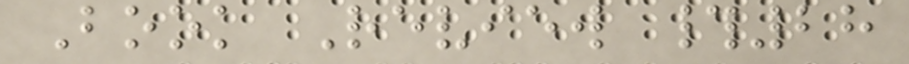Book Review #28
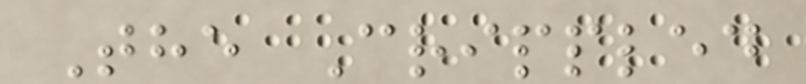The Crippled
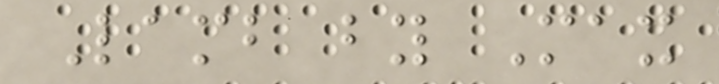Lamb by Max
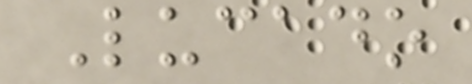Lucado
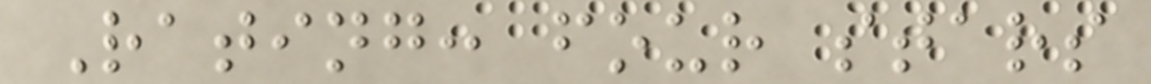Rating: four stars
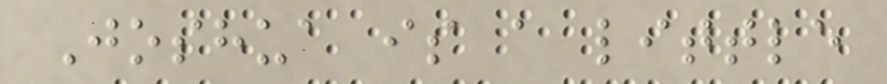Joshua is a little
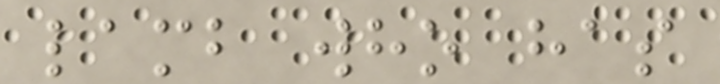lamb who has
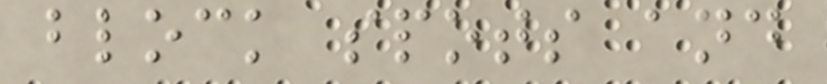block spots and
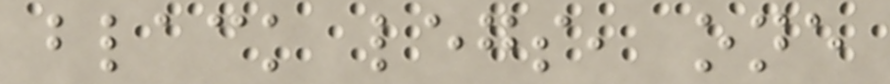black legs, one
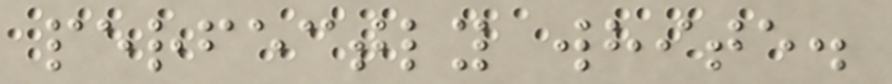perfectly white.
